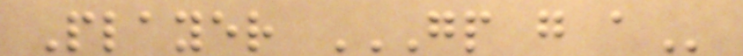Player GP G A
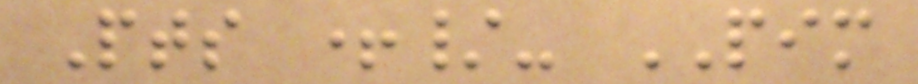Pts +/- PIM
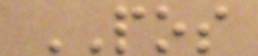POS
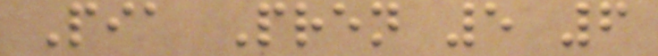Pia Pren 5 6
